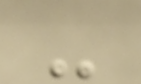-
